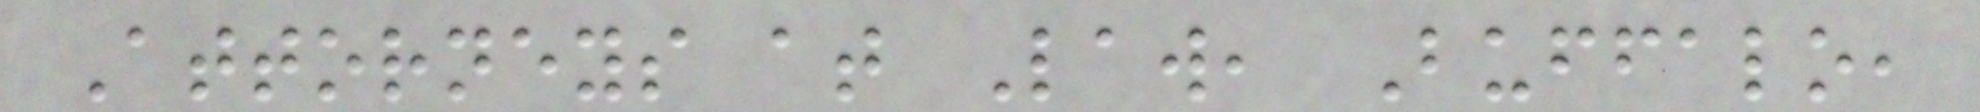Attorneys at Law, Buffalo,
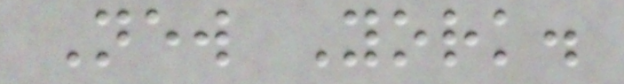New York.
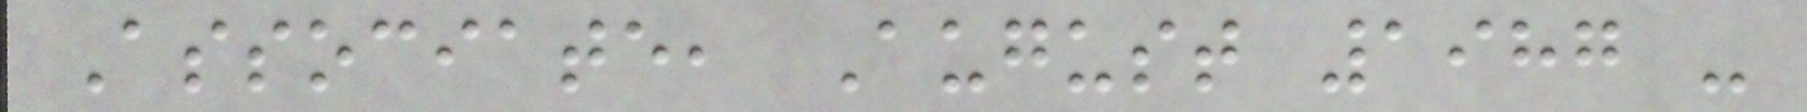Associate, August 1987 -
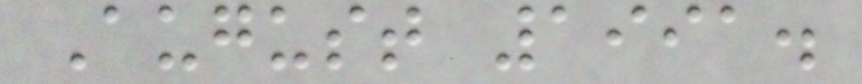August 1991.
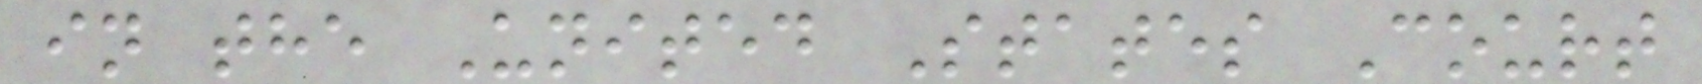in the United States Court
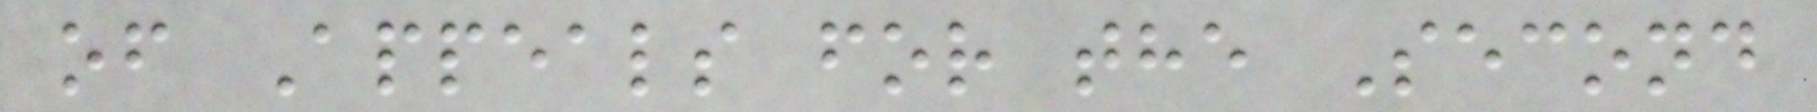of Appeals for the Second
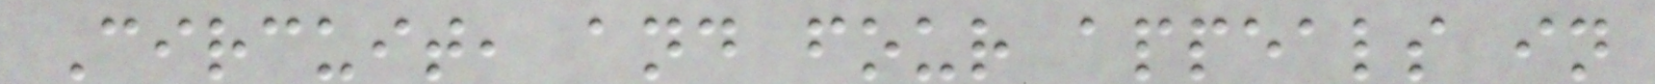Circuit, and four appeals in
